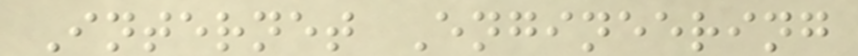Internet Engineering
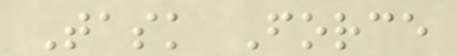Task Force
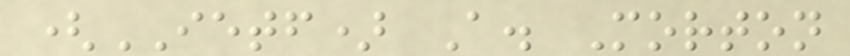(IETF) A. Morton
